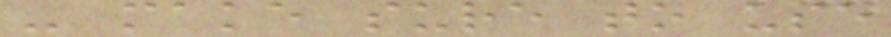- make sure to use
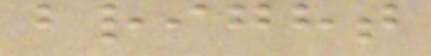bright
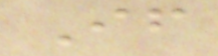If
